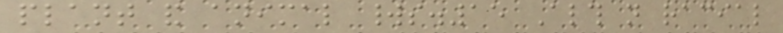plant and animal worlds.15 Although not racial
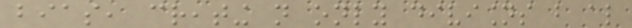bias, creating not only divisions but also
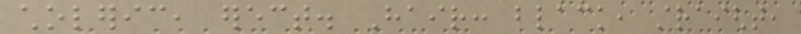choleric, erect. Hair: black, straight,
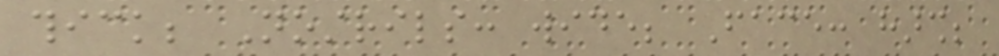thick; Nostrils: wide; Face: harsh;
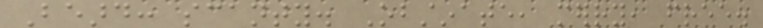Beard: scanty. Obstinate, merry, free.
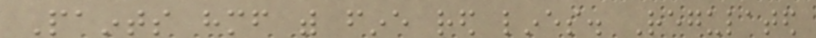Paints himself with fine red lines. Regulated
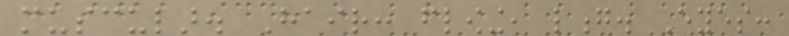muscular. Hair: flowing, long. Eyes:
